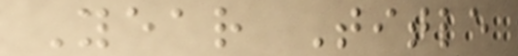Year Title
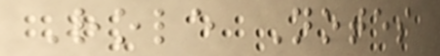Role Notes
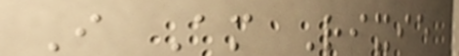I Am Rixie
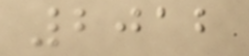2012
